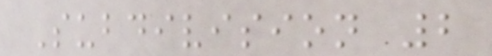Subdivision 2
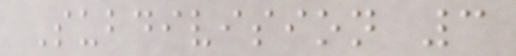Subdivision 3
